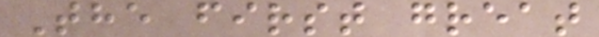The first great
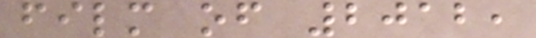film of 2012,
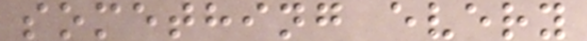something every
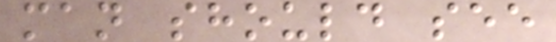man should see
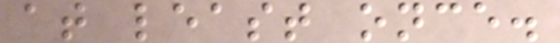at least once.
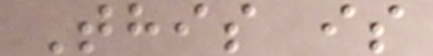This is
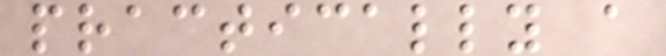practically a
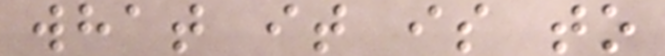what it is to
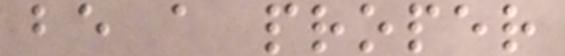be a proper
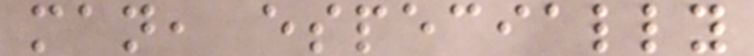man, especially
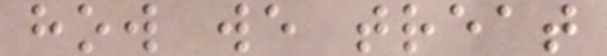how we treat
